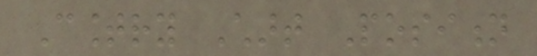Country Chart Position
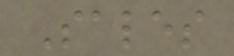Sales
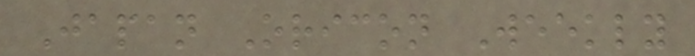Japan Oricon Weekly
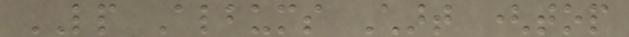LP Albums Chart (top
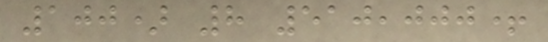100) 8 510,000+
